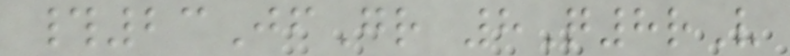#23JfGr 8Q8rV
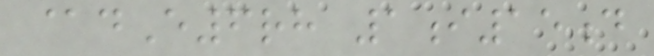@dE6rh 1i15d
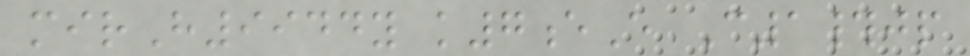mirH9944y k7eE C1#jp
